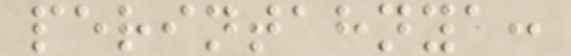perintahnya:
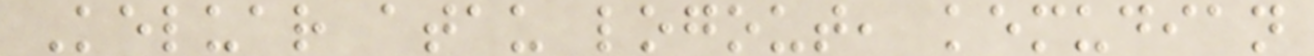Keluar atau logout, kemudian
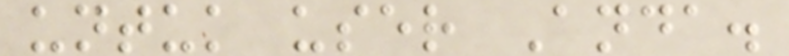untuk user Anda.
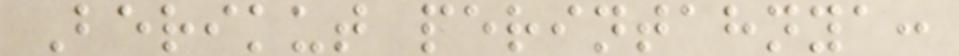Berikut perintahnya:
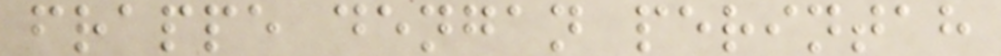frappe dengan perintah
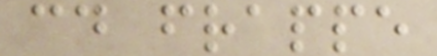cd frappe
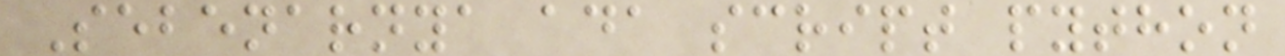Sebenarnya ada script python
